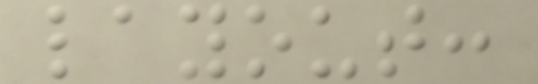layout:
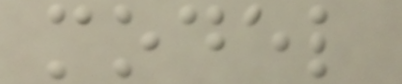model
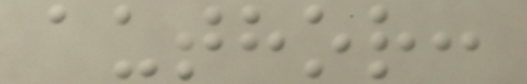author:
